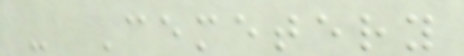- Cemetery
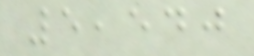5,540
